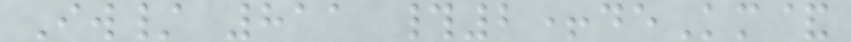Iw/ 811 #2+deKm&
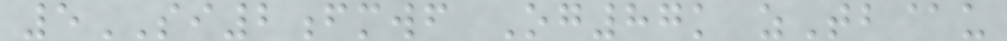5SI2fmwf Og87k zTb@u
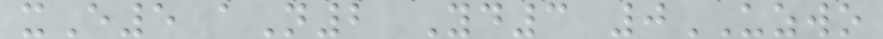xE5 aN2 Yd3 0UZWO
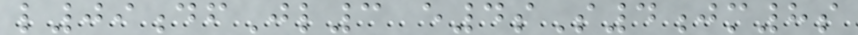l09dfJl3 e4sS4jm8s
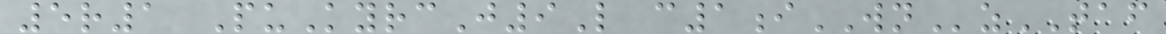5r1 PuKyrcJ9L c1iWNzTAF
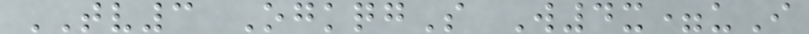TV3 OgkqgS W4x=uI
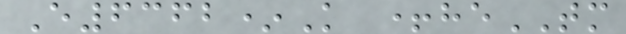E6362*K +heTM
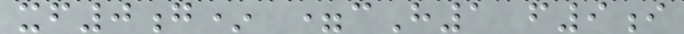xf0g* =cH1 f9i
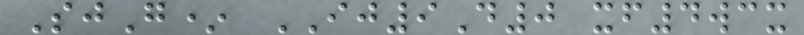SjG* IJ9D0 xf4wcx
